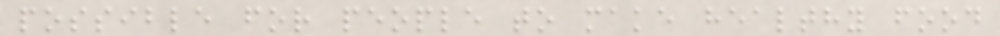possible for people to make healthy food
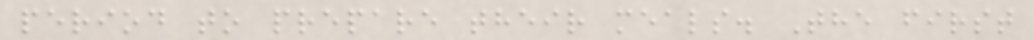period to prepare their meals. The first
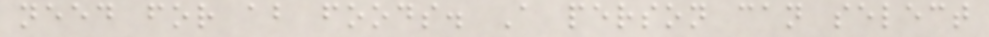need for ab foods. A person can select
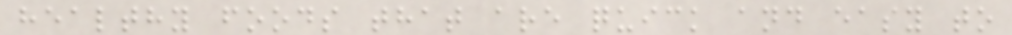healthy foods that are quick and easy to
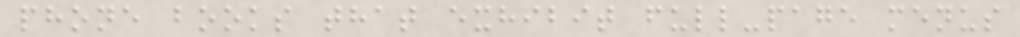phone books that exhibit full-page menus
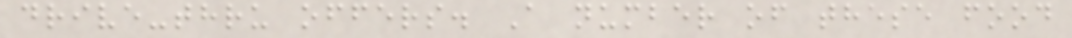drive-thru offers. A number of these food
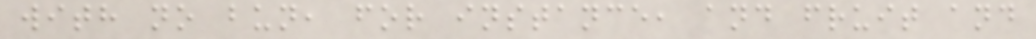with no bun, for instance, and fruit and
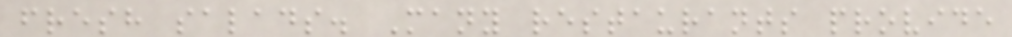fresh salads. Many restaurants provide
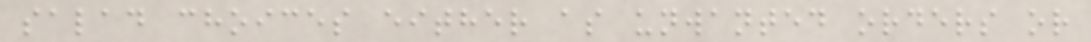salad choices either as unwanted orders or
